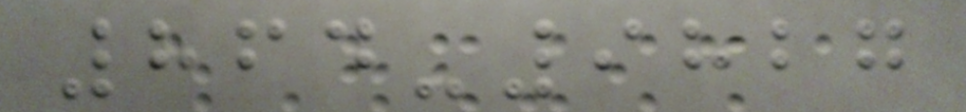864-9827
